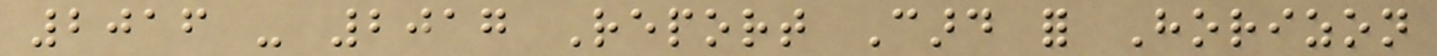2016 - 2017 Report Card for Horizon
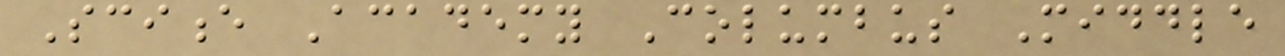Science Academy Columbus Middle
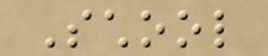School
